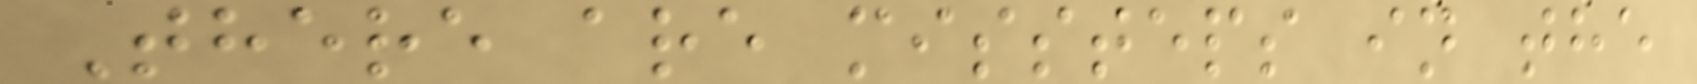There are missteps in the
